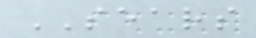SEARS
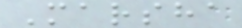Marsha
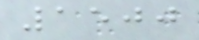1500
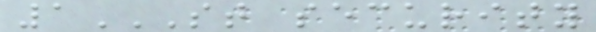1ST SECURITY
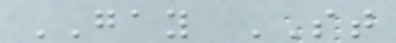GAY ST
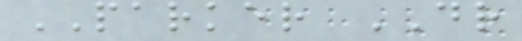PARKER DR
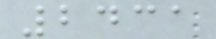2431
